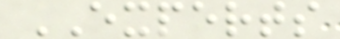EXPERTS
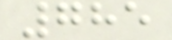785
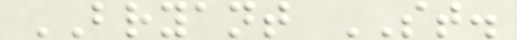BRYANT ST.
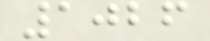1026
